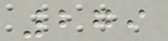279
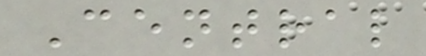Central
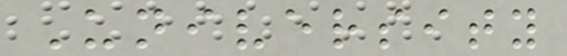University
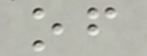of
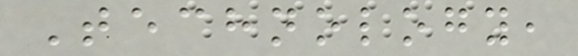Technology,
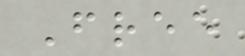Free
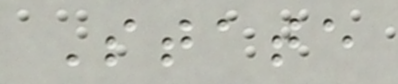State
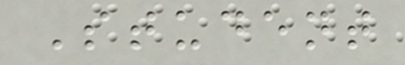Student
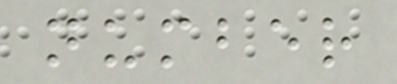number
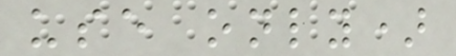use only)
